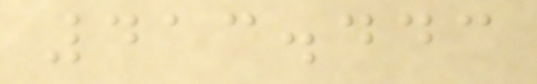413.443
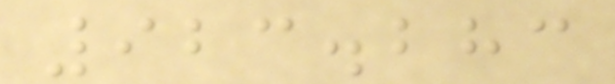923.283
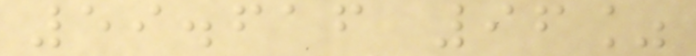59.616 96%
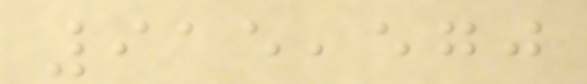915,570
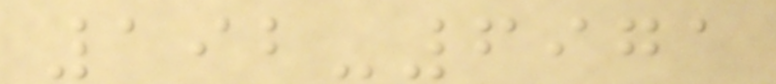192-6971
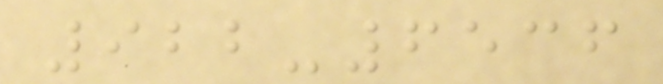922-6536
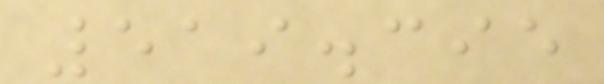519.395
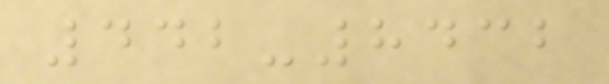442-8432
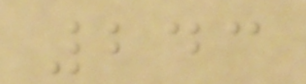243
